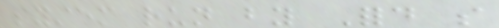system run by Ford so
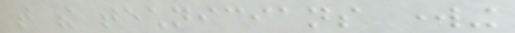that the technicians working
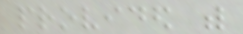provided with
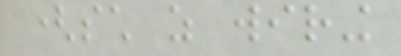(such as wiring
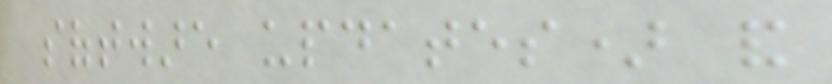software updates) and
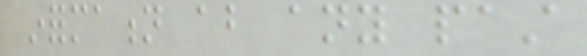information about any past
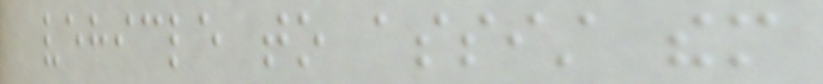vehicle to assist them
